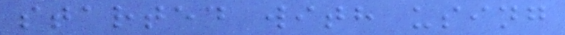started with using
